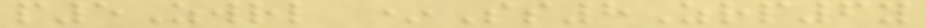p5Zwrl *Ss8Zrp6y
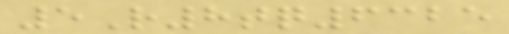5R8tq6325
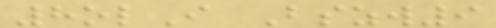8olI Bszw9
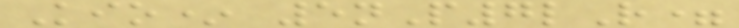Kio* 5nP7lR=
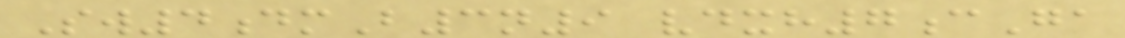Sw4dmB3n9 vdxh7cGa
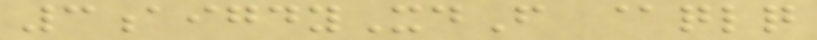3aigdyXdF @qlq
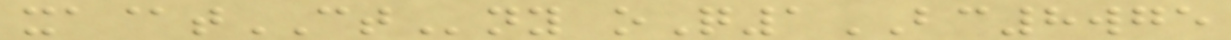xa@tCTny oQ1BC8wge
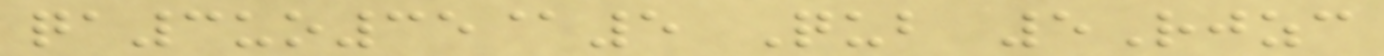qa3uo35@5 Qub 5Rjzc
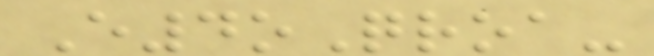E4oQroa-
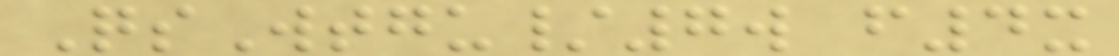QsWtgu/7w f4x
